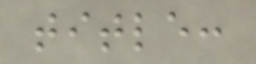title:
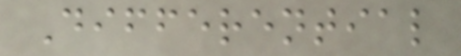Differential
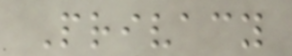Privacy
